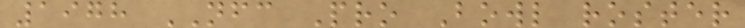1978 NFC Pro Bowl roster
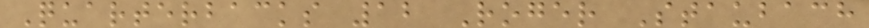Quarterbacks 12 Roger Staubach
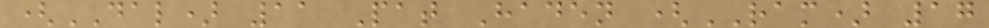(DAL) 11 Pat Haden (RAM) 17
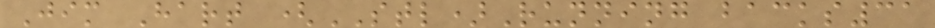Jim Hart (STL)Running backs31
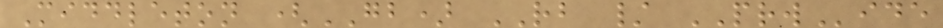Middleton (GB) RB / PRWide
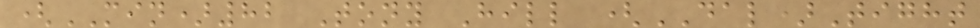(MIN)82 Tony Hill (DAL)Tight
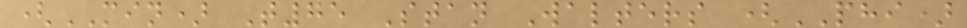(MIN) T75 Stan Walters (PHI)
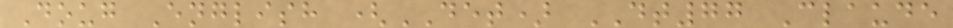Doug English (DET) DT77 Claude
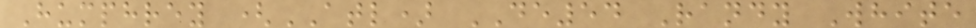Humphrey (ATL) DE54 Randy White
